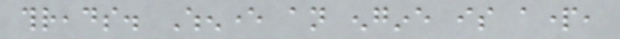threads. Whenever an engine is apart,
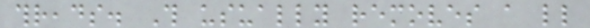threads. This usually removes a little
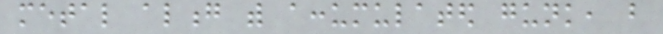metal along with accumulated gunk, but
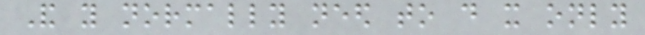And you normally need to do it only
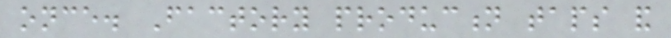once. Factory production taps and
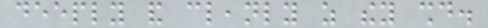deeply and cleanly as they should.
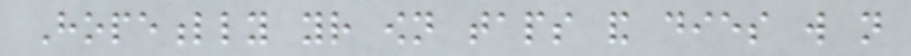Hopefully your own taps and dies will not
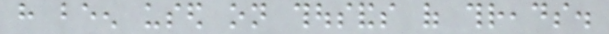have been used on thousands of threads.
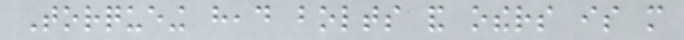Torqueing head bolts and others is more
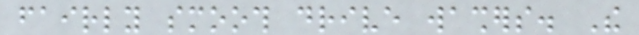fairly smooth drive washers. The
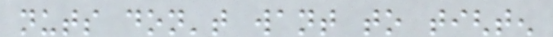nuts don't want to tighten
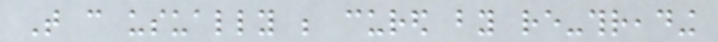That can usually be cured by re-threading
